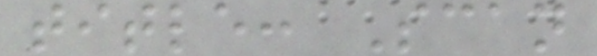title: Scan
